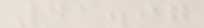41.97
